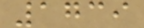1739
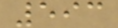593
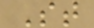St
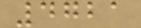4721
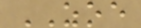ZOE
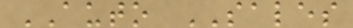AUTO SALES
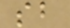sb
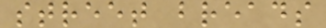street breads
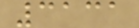3131
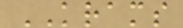KRAMS
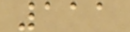111
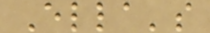Ella's
